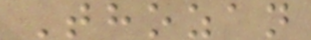Thozan
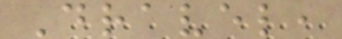Dravel,
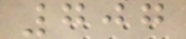707
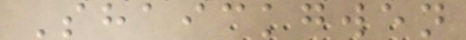Shaickgwen
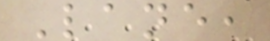Lane,
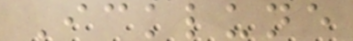Icklune
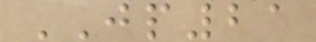JP21
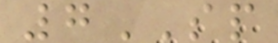7SP
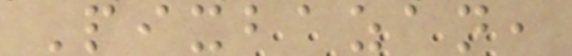Pixbazan,
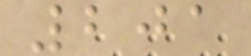201
